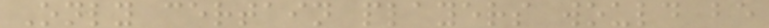Only certain players would be
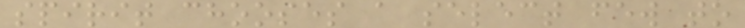spirit chooses a select few to
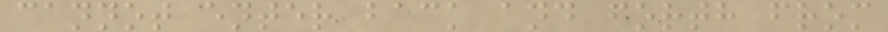cannot enter back and forth from
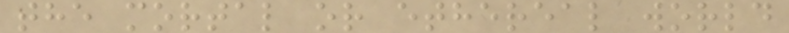the mortal or ethereal world
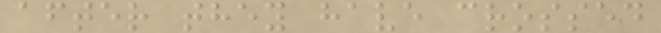after they have crossed
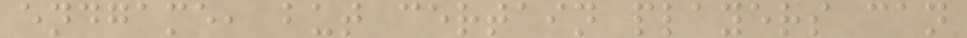endgame, but certain players can
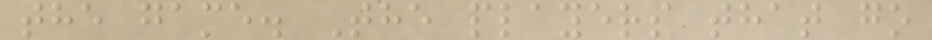the game. The players that go
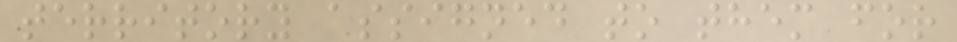territory assigned to them for
